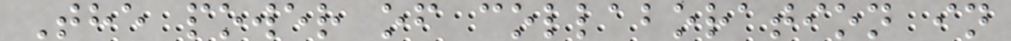The power of collaboration in
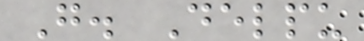G. Delpu
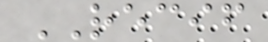RECIF
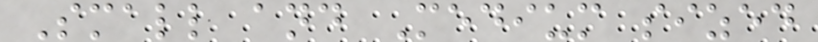Small and Medium sized
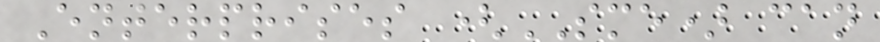Enterprises (SME) can
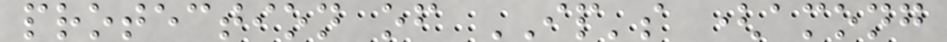protection of IP's (among
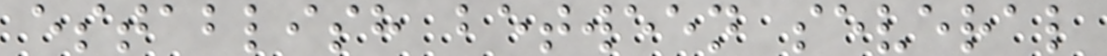establish between several
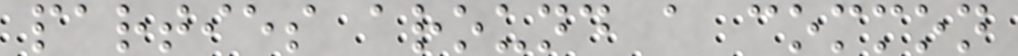parties around a common
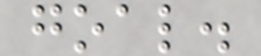goal.
